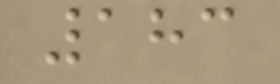183
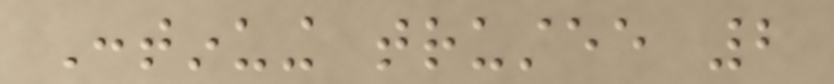Continuing trustee 2
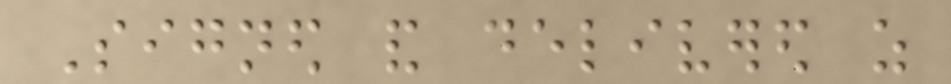Signed and delivered as
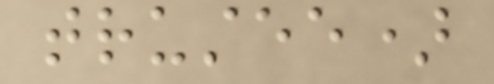trustee)
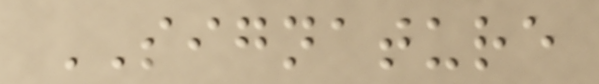SIGNATURE
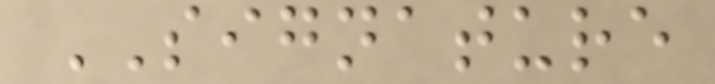SIGNATURE
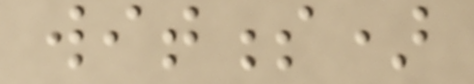witness)
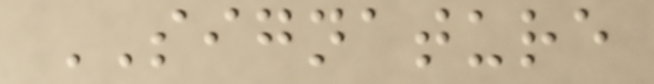SIGNATURE
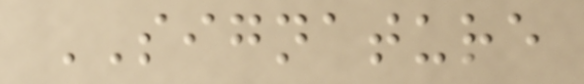SIGNATURE
